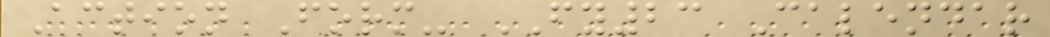Action Form- FY23 Calendar
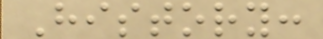History:
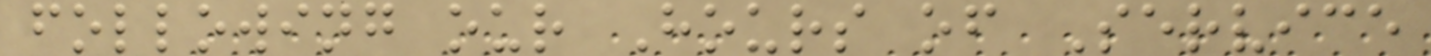following our Hours of Service
